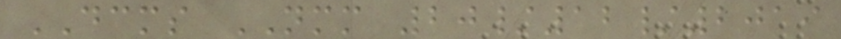DCMS NMM 20/12/2019
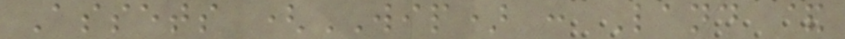Assets (WIP) : Land &
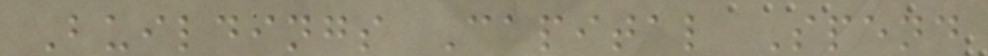Buildings Capital Spend
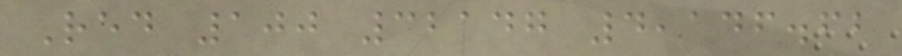Red 100 32147 4,146.62
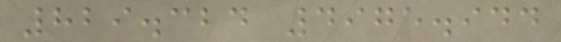829.324 4975.944
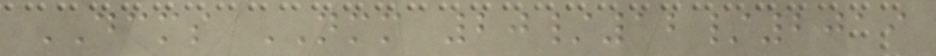DCMS NMM 20/12/2019
